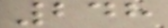248
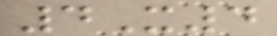4X4
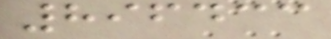896433
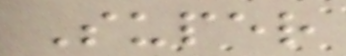Super
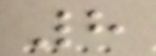8
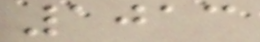1013
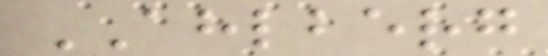AHLBERG
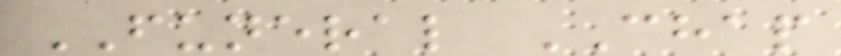FUNERAL CHAP
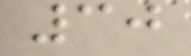30
